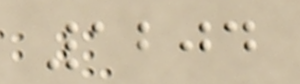1204
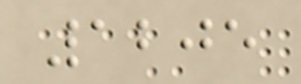1205
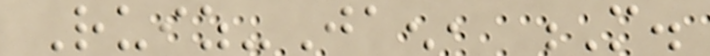Ruiz-Jaen, M.
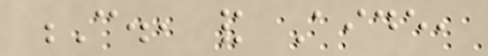C., and Aide,
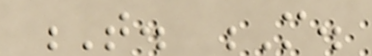T. M.
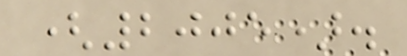(2005).
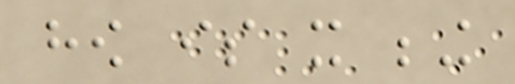how is it being
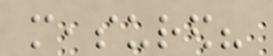measured?
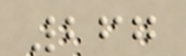267
